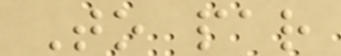To par
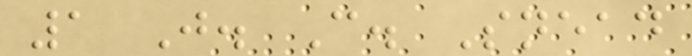1 J. C. Snead
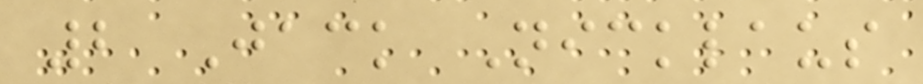2 Jack Nicklaus
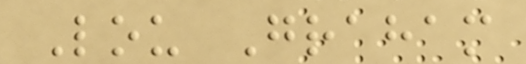Lou Graham
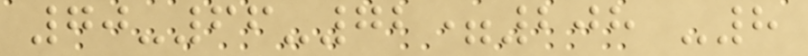70-66-72=208 -8
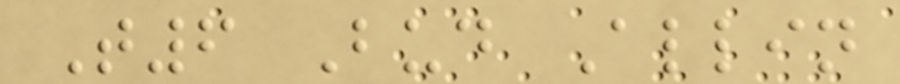T6 Bud Allin
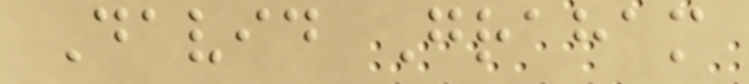David Graham
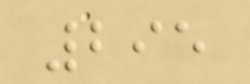295
